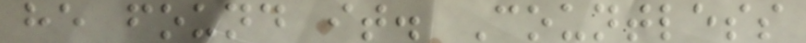he found it. Countless
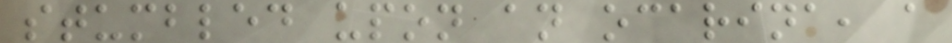stumbled upon an ocarina, a
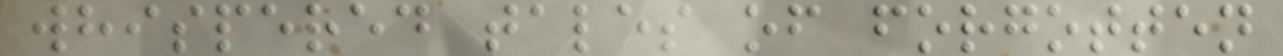whispered tales of forgotten
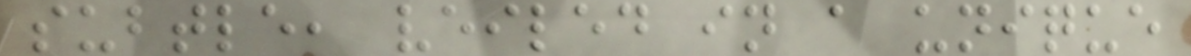subtle, veiled in a unique
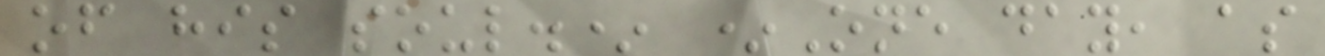of his soul.* *One day, as
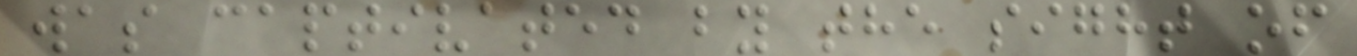was captivated by the sight of
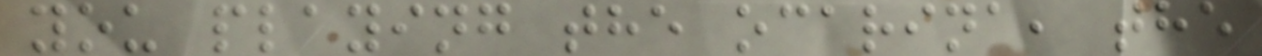you playing the ocarina, the
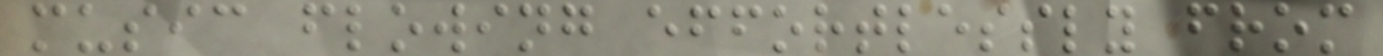music flowing effortlessly from
